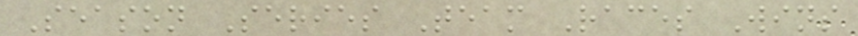Season Series Team Races Wins
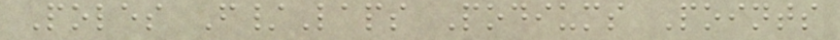Poles F/Laps Podiums Points
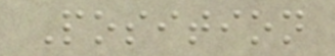Position
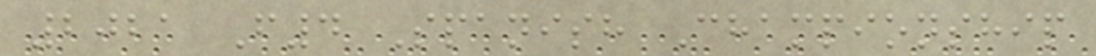2021 F4 Spanish Championship
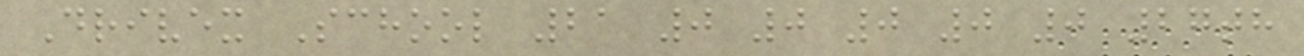Drivex School 21 0 0 0 0 0 27th
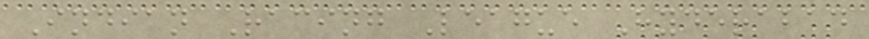Indian Racing League Hyderabad
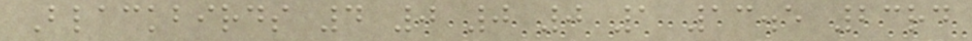Blackbirds 4 0 0 0 1 13.5 23rd
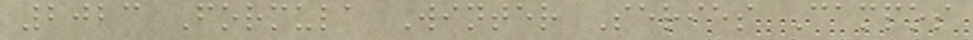2023 Formula Winter Series Campos
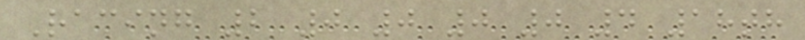Racing 2 0 0 0 0 4 18th
